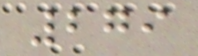279
